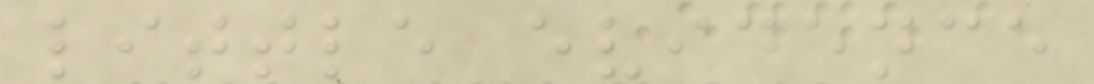little evidence
